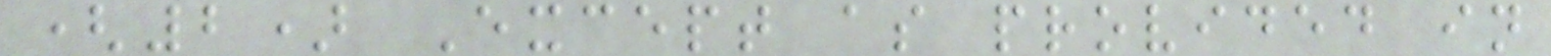(2) Except as provided in
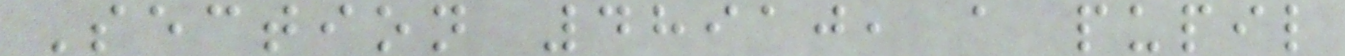Section 48910, a pupil
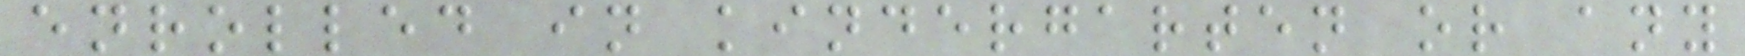enrolled in kindergarten or any
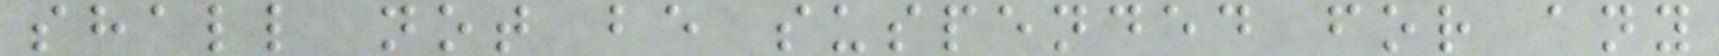shall not be suspended for any
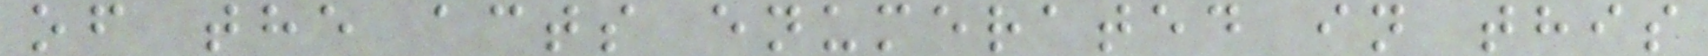of the acts enumerated in this
